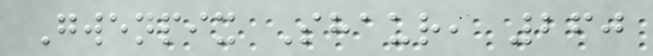Gwenpix Shaur, 260
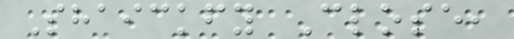Shaickfy Close,
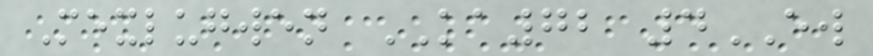Mexlugwen KA72 4EW
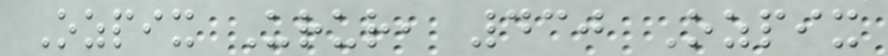Ozpix Urur, 430 Ozpix
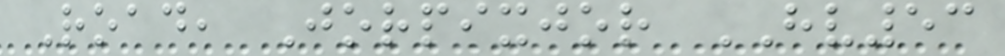Road, Jorpixjor HV53
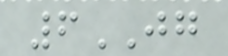6JG
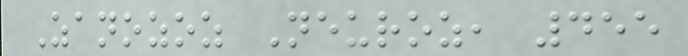Zanozoz Neuroz, 455
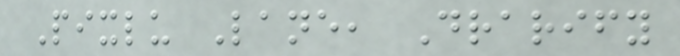Pixlu Lane, Drarify
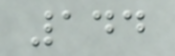144
